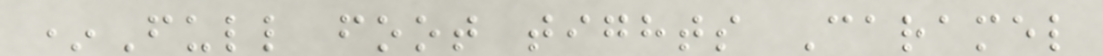*Full foot tights Caramel
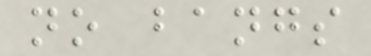no bangs
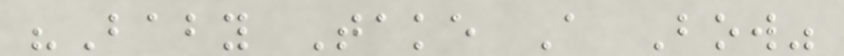"Baby Take A Bow"
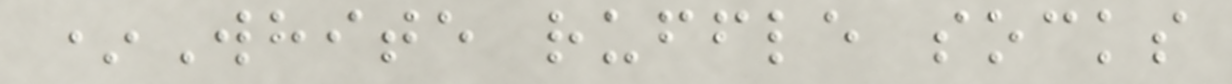*White ruffle socks
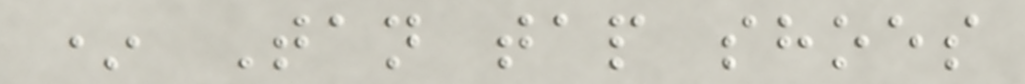* Tan tap shoes
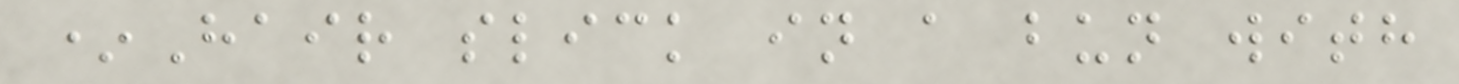*Hair slick in a bun with
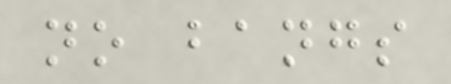no bangs
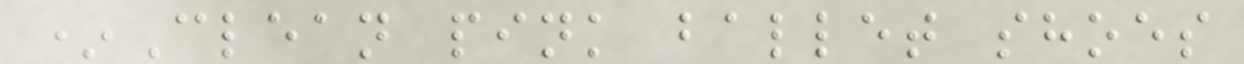*Clean pink ballet shoes
